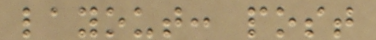layout: post
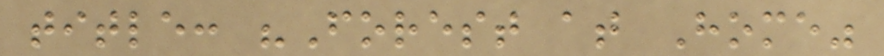title: "Forest at Home"
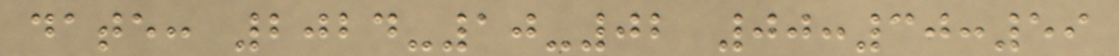date: 2024-10-02 00:30:59
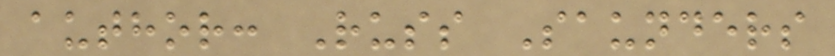author: Russ Saunders
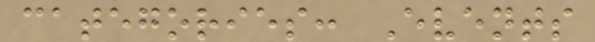categories: Events
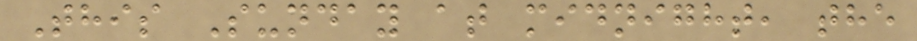This Sunday at midnight, the
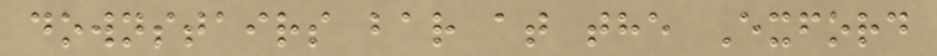downstairs bar at the Exford
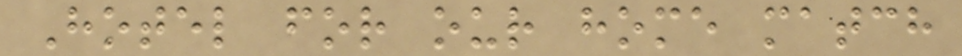Hotel for our home match
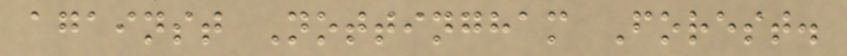against Nottingham Forest.
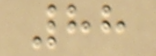88
